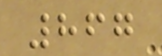867
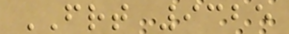FRT 9325
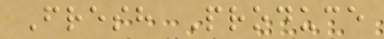Fresh Produce
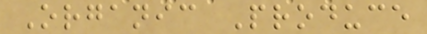Organic Produce
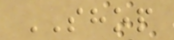SHOP
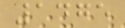1475
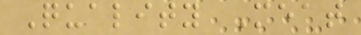Quality Meat
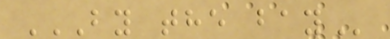BY THE BAY
